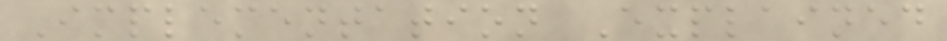Implementation Explained
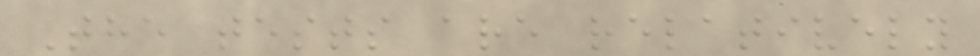The tests are relatively
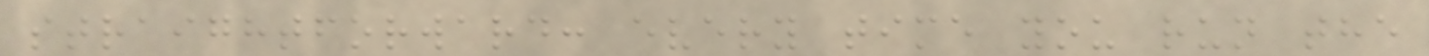straightforward: every time you run the
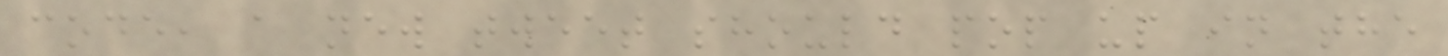code, a new tweet should pop up in the
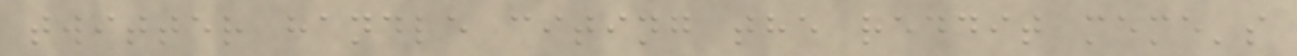twitter handle citing the reddit meme's
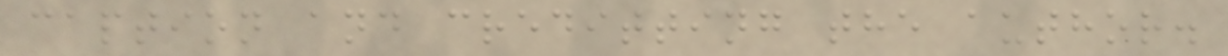caption and creditting the author.
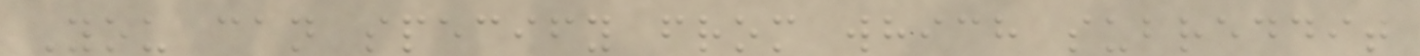You can specify from which subreddit
